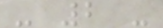- 2 -
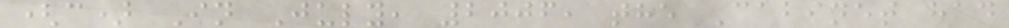(c) In July, 2006, the Cabinet had
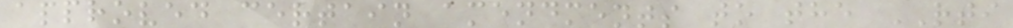approved certain amendments to the RTI
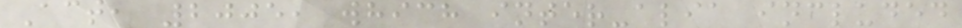Act, 2005, which inter-alia included
